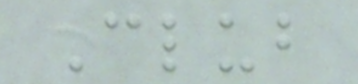Club
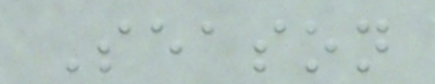Season
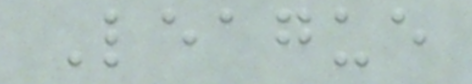League
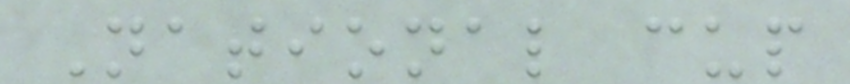National cup
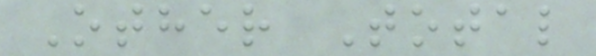Other Total
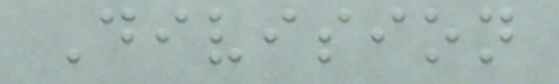Division
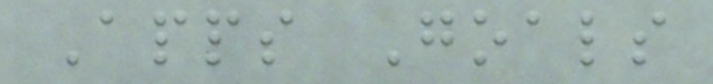Apps Goals
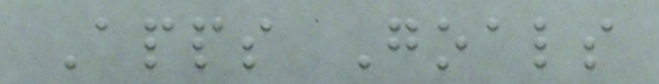Apps Goals
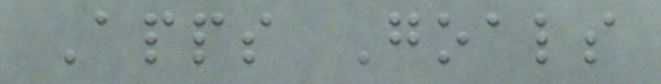Apps Goals
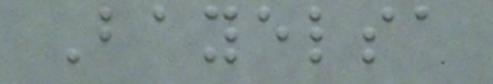Bayelsa
